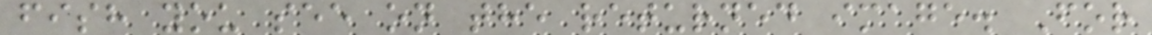fish you see on the returned image. For
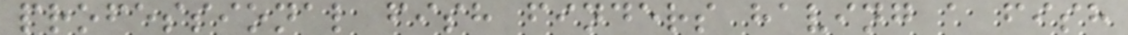professional fish finders having a fish
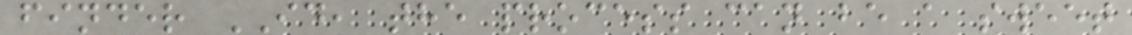finder ID, the process can be a sweet
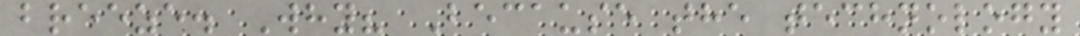breeze. Why? Because the technology
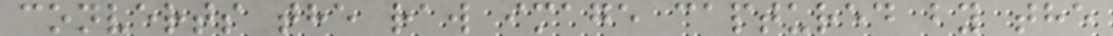converts the raw image captured by the
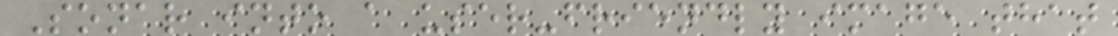Sonar into a user-friendly image that
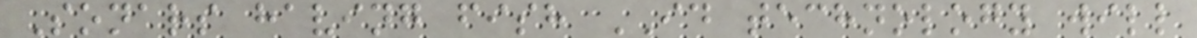Sonars having fish ID technology will
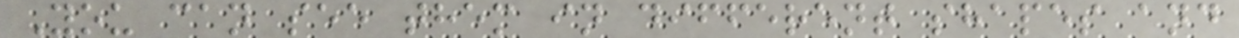You can see them in different shapes and
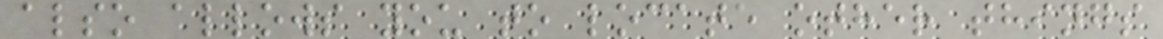also allows you to locate other things
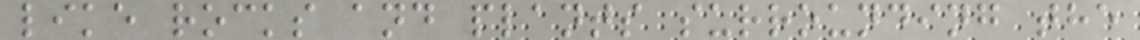like rocks and plants surrounding the
